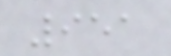951
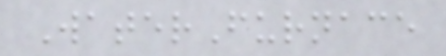WaterFurnace
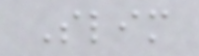Slim
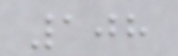108
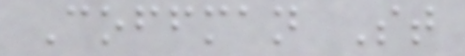Coffman St
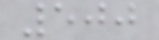500
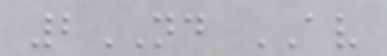2ND AV
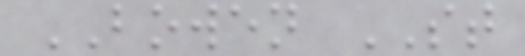BOWEN ST
